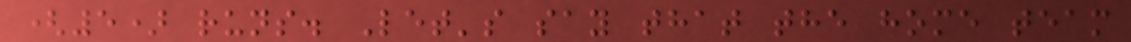(5) runs. Let's say that the home team
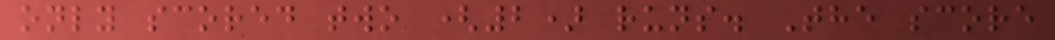only scored two (2) runs. The score
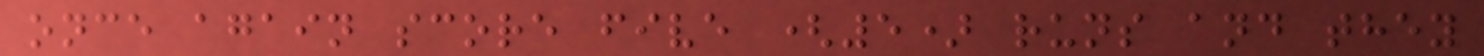once again score five (5) runs and they
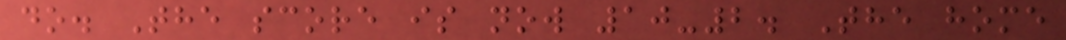do. The score is now 10-2. The home
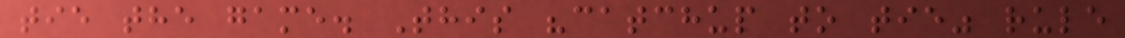tie the game. This "catchup to tie" rule
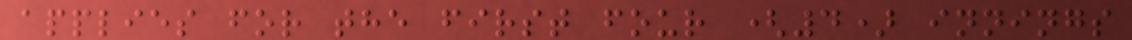applies for the first four (4) innings
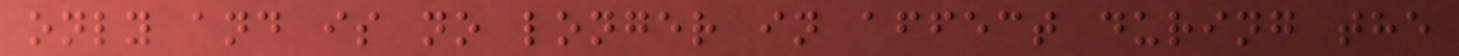only and is no longer in affect during the
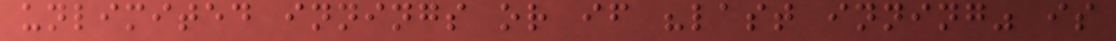unlimited innings or if "last inning" is
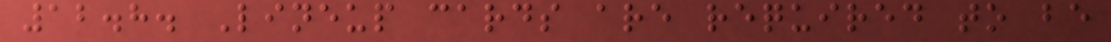12.8. Lineup cards are required to be
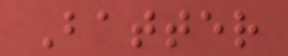Batter
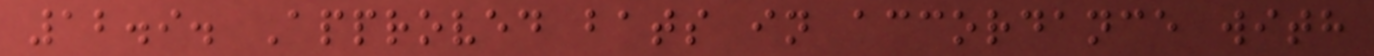12.9. Approved bats in accordance with
